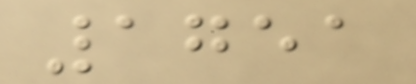1751
